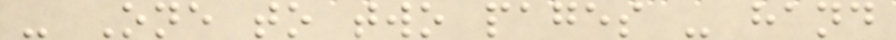- One to two pages - hand
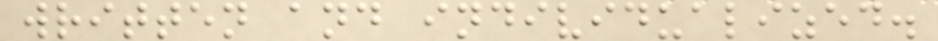written and individualized.
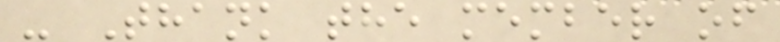- Thank the member of
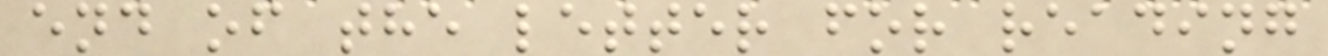end of the letter for reading
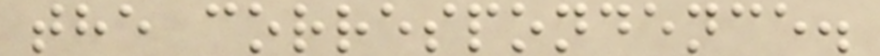the correspondence.
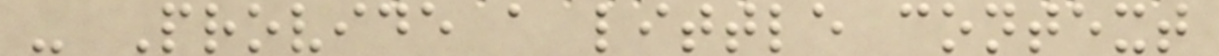- Provide a little context
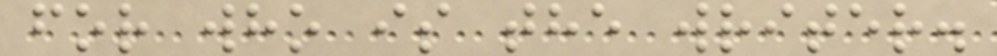for who is the writer.
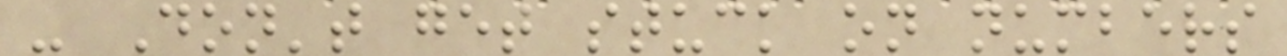- Don't get stuck on numbers
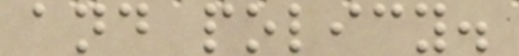and policy.
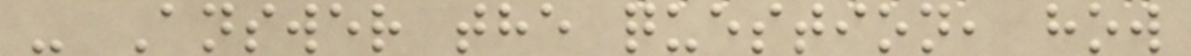- Answer the question, how
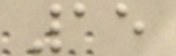15
